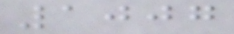1007
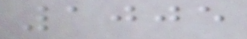1005
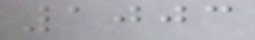1003
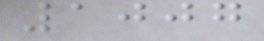1007
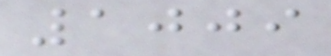1009
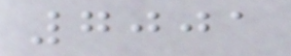7001
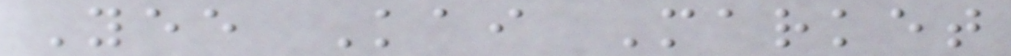Yee Kai Market
